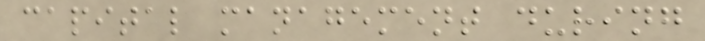capital management during
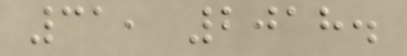31, 2018.
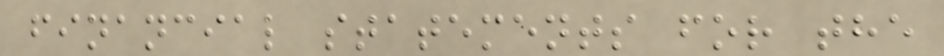financial statements for the
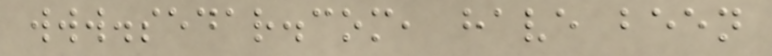www.sedar.com, have been
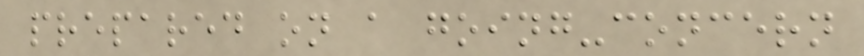prepared on a going-concern
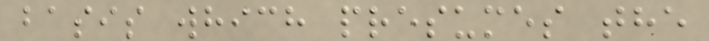basis which presumes the
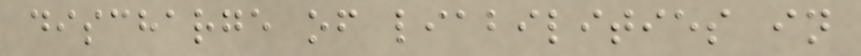discharge of liabilities in
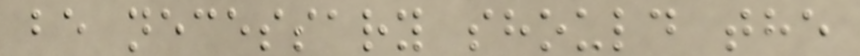be necessary should the
